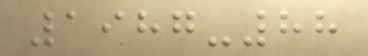1987-88
